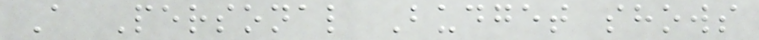A Personal Budget shows
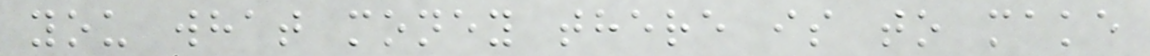you what money there is to make
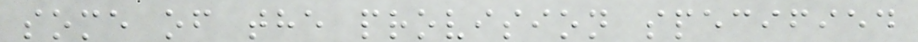some of the provision specified
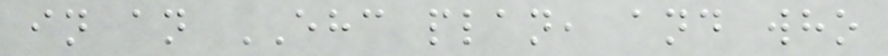in an EHC plan, and who
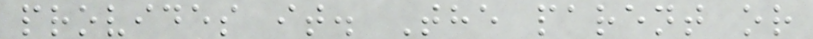provides it. The parent or
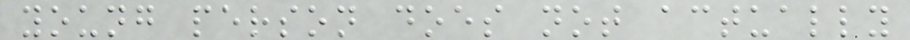young person does not actually
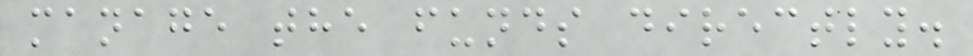manage the funds directly.
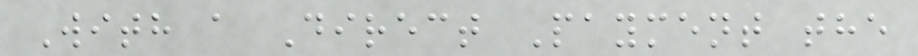With a Direct Payment the
